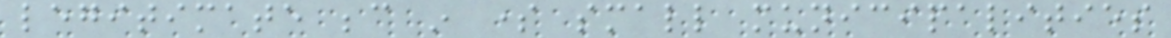legitimate because in some small municipalities
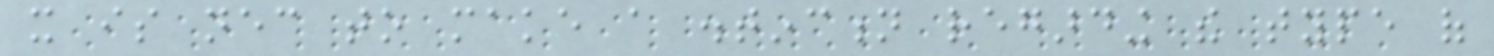it is necessary to make a distinction regarding the type of
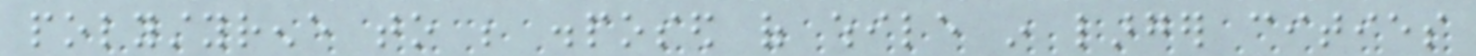polystyrene to be disposed of while in larger cities
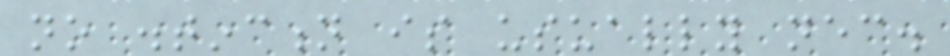no distinction is usually necessary.
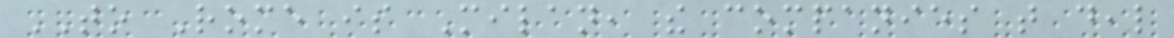TO Rome is Milan, the companies that deal
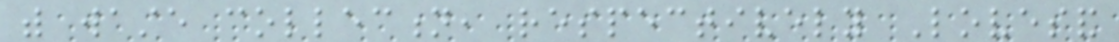with waste collection, respectively Lovesand
